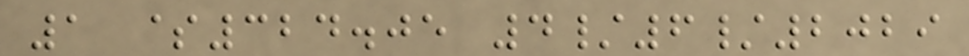1 $324.05 4/6/2029
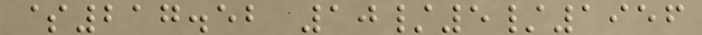$217.52 10/5/1956
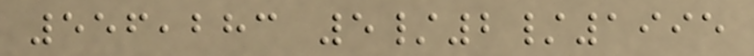556,283 5/2/1995
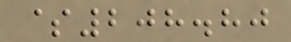$208.80
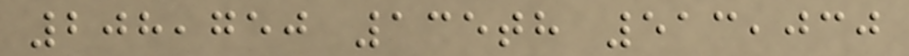208,750 135th 513,030
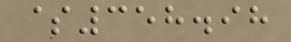$358.98
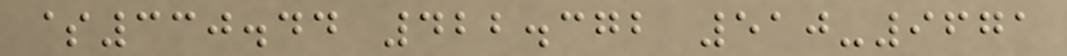$330.44 422.372 510-9671
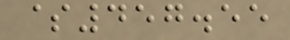$457.55
